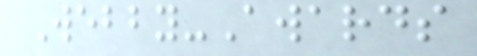Webby-Awards
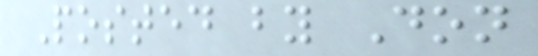Posted by Don
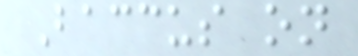Baccus on
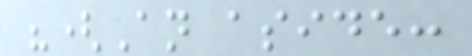"(An aside:
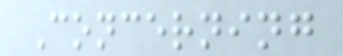Concerning
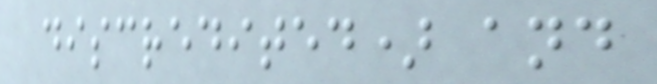discredited) and
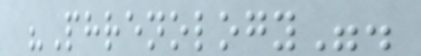"Phrenology".
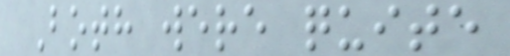Both were quite
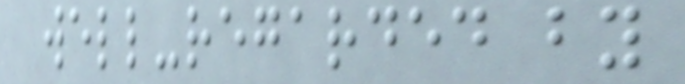well-regarded by
